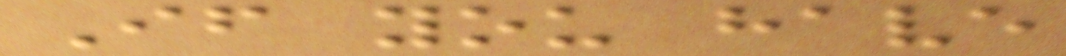If you have
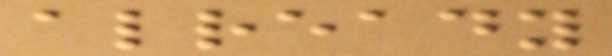already
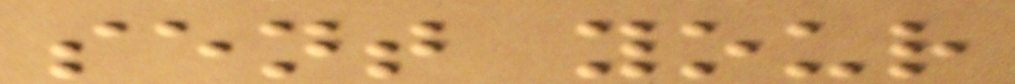sent your
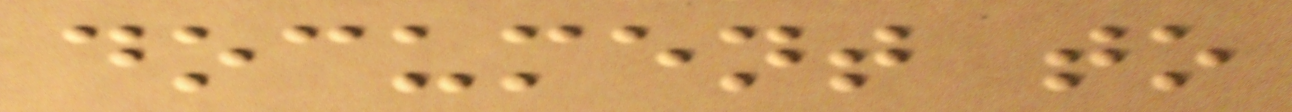document to
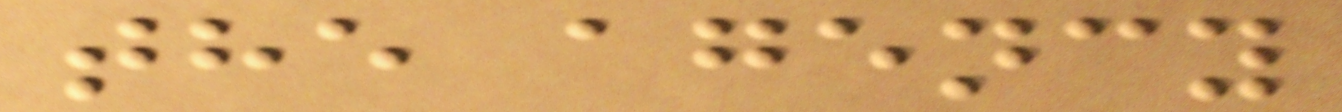the agency
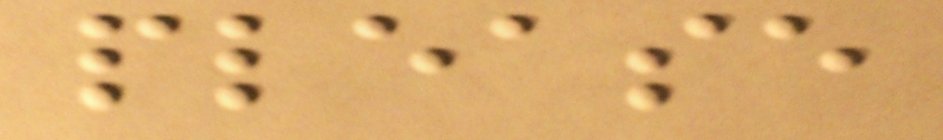please
